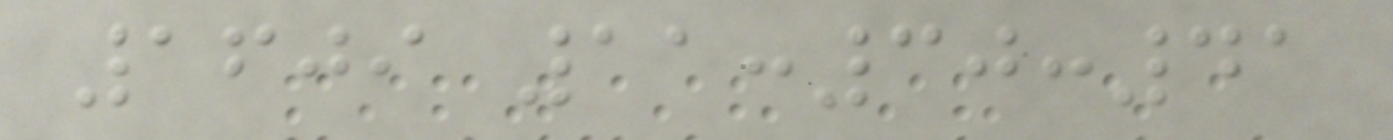1609 11:30:41
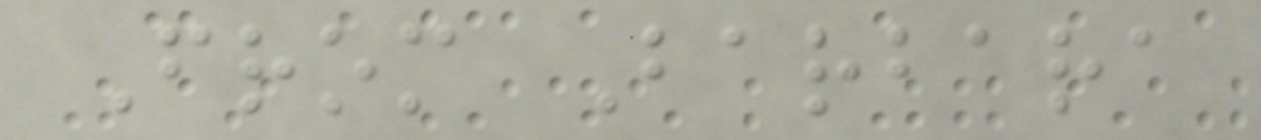From Barbara
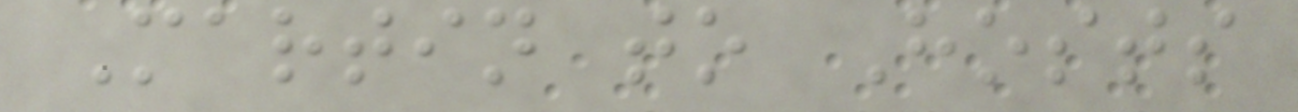Martin to Hosts
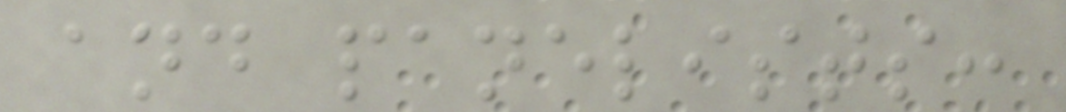and panelists:
